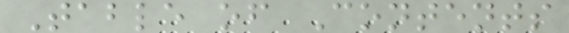Table of Contents
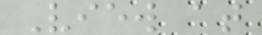View at
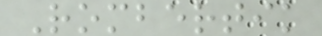Rombertik
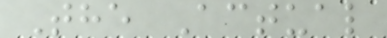The Actual
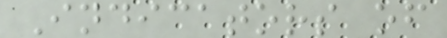Indicators of
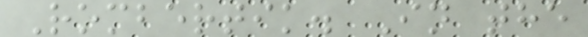Rombertik. In the
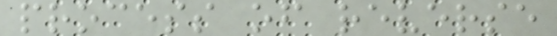process of reverse
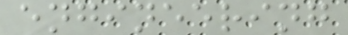engineering
